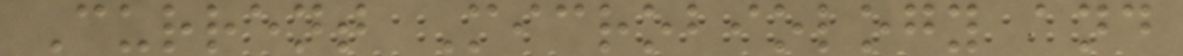Current Microbiology and
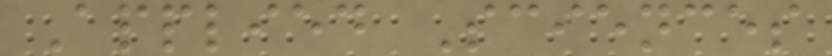Applied Sciences
